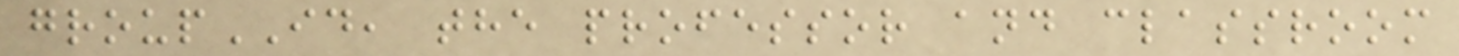groupID, the professor and classroom
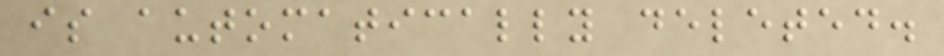is automatically deleted.
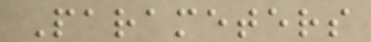Parameters
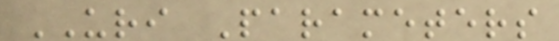URI Parameters
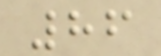86
